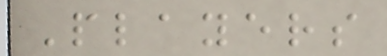Players
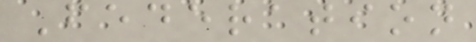Federation
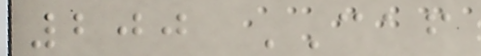200 CAF
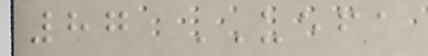87 UEFA
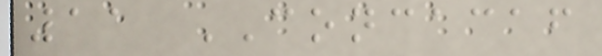11 CONCACAF
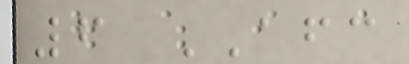6 AFC
